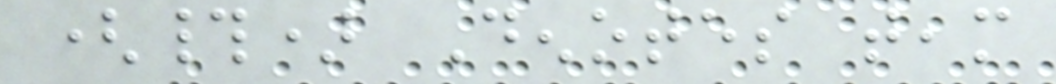(#) Denotes team
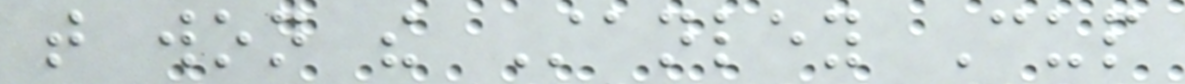that won the Stanley Cup
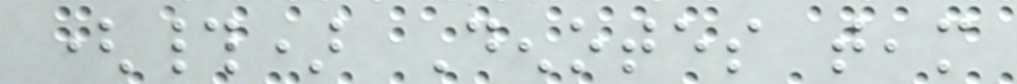(#) Denotes team
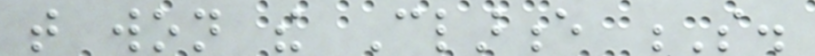that won the Clarence S.
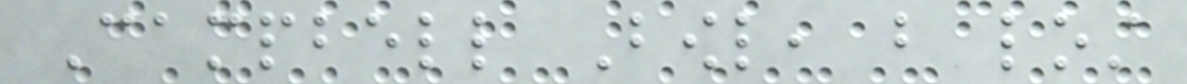Campbell Bowl, but lost
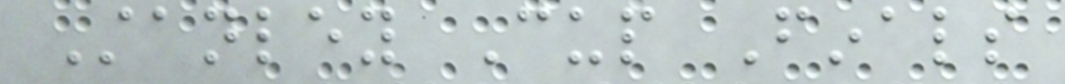Stanley Cup Finals
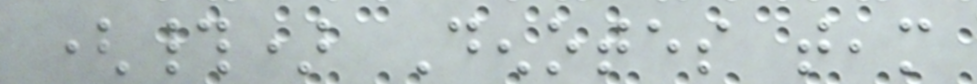(#) Denotes team
